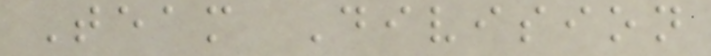Team Division
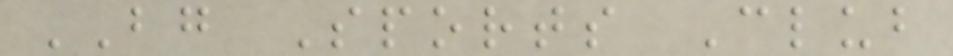BG Sports Club
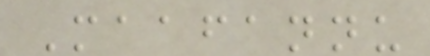Maafannu
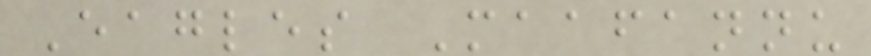Eagles Maafannu
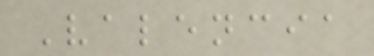Valencia
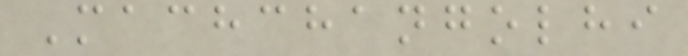Machchangolhi
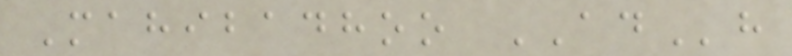Mahibadhoo ADh
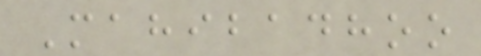Mahibadhoo
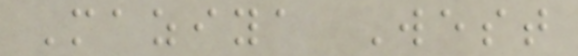Maziya West
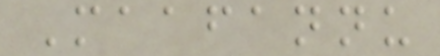Maafannu
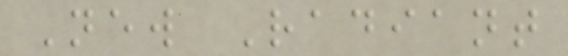New Radiant
